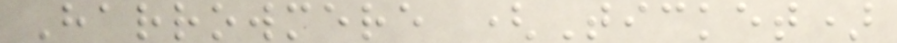Harrowmere (Ticket)
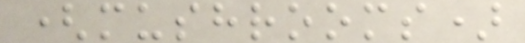(mushrooms)
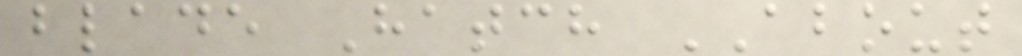blade Hatch ABOUT
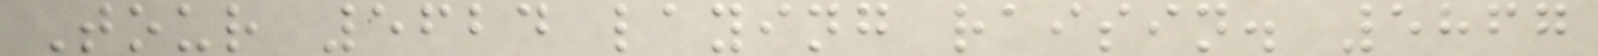Tour 5624 laying raisin. 5867
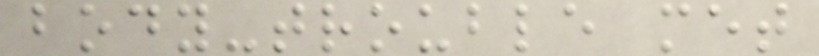body-trouble met
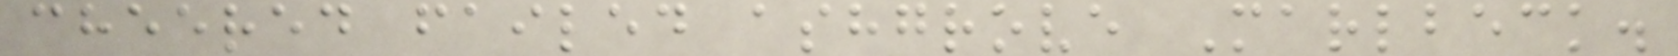cheered failed ashgrove Marlbeck.
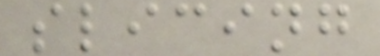slicing
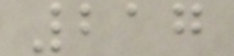217
